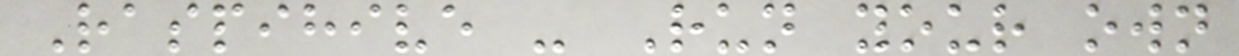Raspihive - Run your own
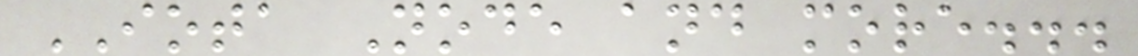IOTA Node and more...
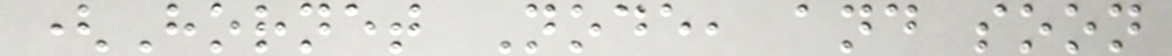(Hornet Node, and soon
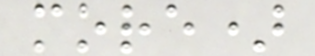more)
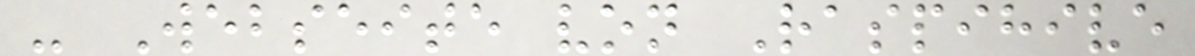- Webseite von Raspihive
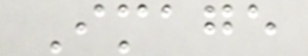Image
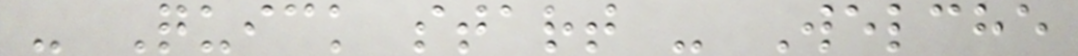- Quick start - Welche
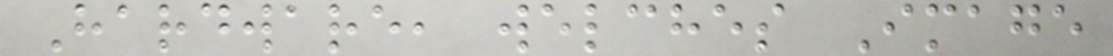Hardware, welches Image
